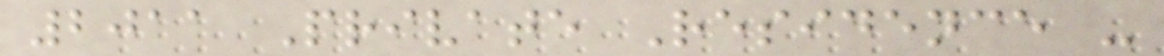2011 Private Residence -
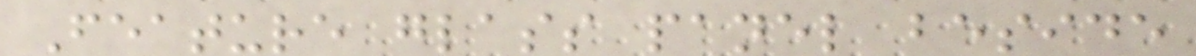Feature glass panel beside
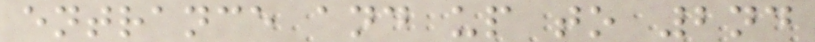entrance and up to 2nd
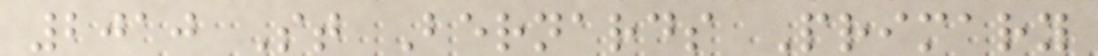2010 St Bernards Primary
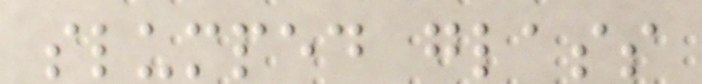slumped glass
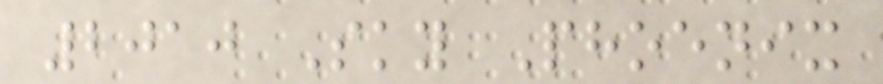2010 Sky Phoenix
